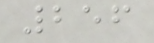256
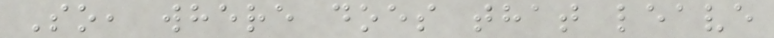So, where does that leave
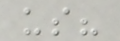us?
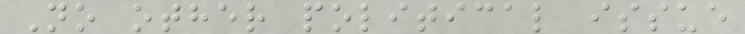No other political issue
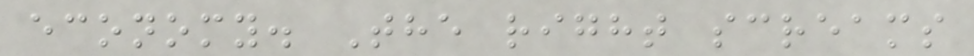economy. The right screams
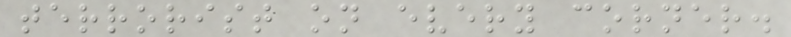terrorist on every corner.
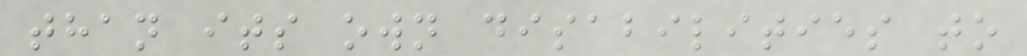than its own disabilities to
